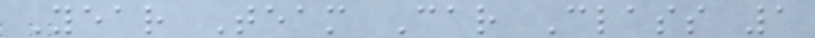Year Team Car Class 1
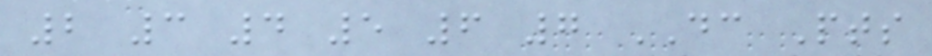2 3 4 5 6 7 DC Pts
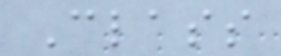Class
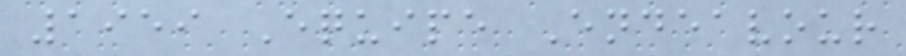1959 Equipe Endeavour
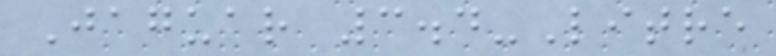Jaguar 3.4-Litre
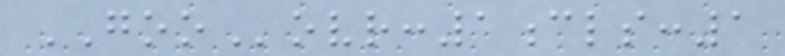GOOovr:1cls:1
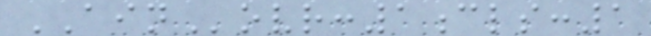AINovr:1cls:1
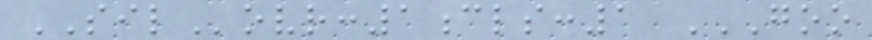SILovr:1cls:1 GOO
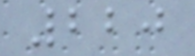220
